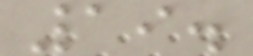19.
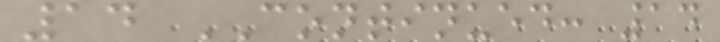14 CONTINUED: 14
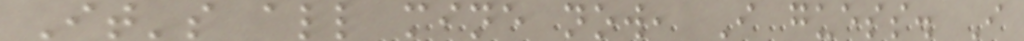It's all mine now, I guess. I
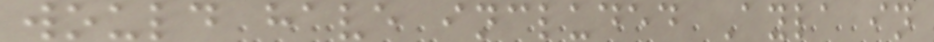would have included Ayla in
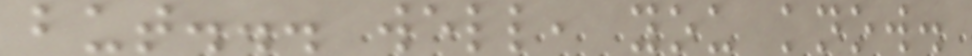but... well, you know.
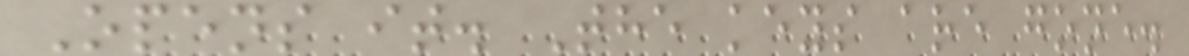Opens it. The keys are gone.
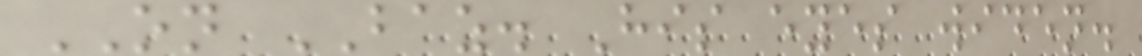ON BAZ. His eyes widen.
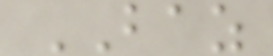BAZ
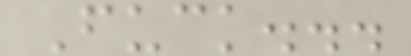Fuck...
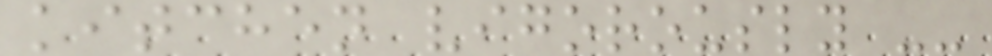kitchen vigorously --
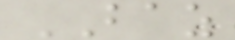BAZ
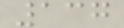137
